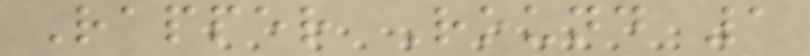Rapper Round 1
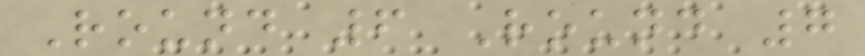Round 6 Round 7
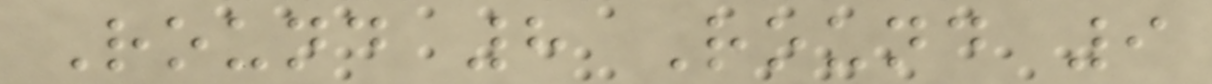Round 8 Round 9
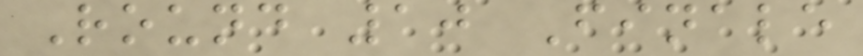Round 10 Finale
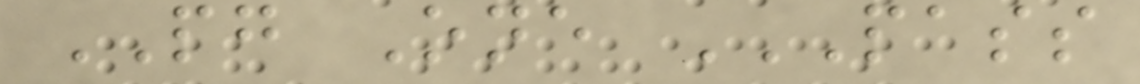PG One PASS
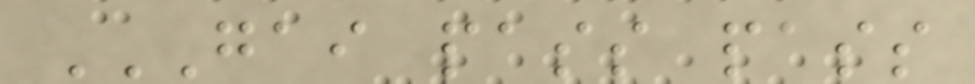GAI PASS PASS
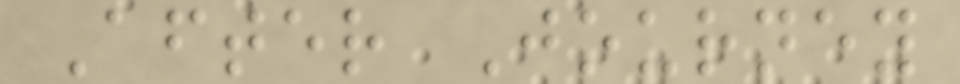After Journey
